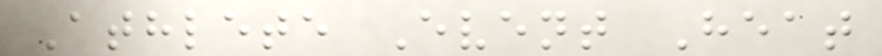Athlete Event Heat
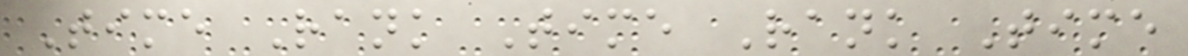Time Rank Time Rank Time
